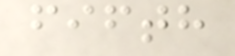fifth
